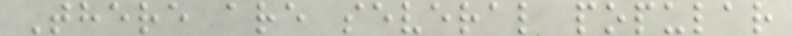There are several popular
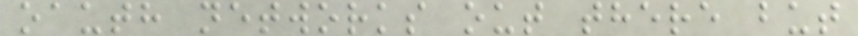oauth networks out there but
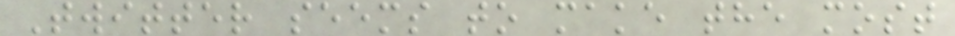Twitter seems to make the most
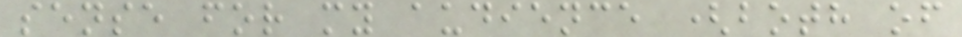sense for my audience (both of
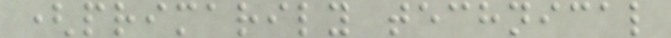(primarily technical
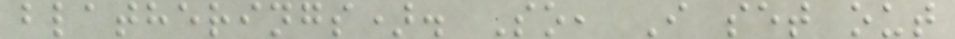blatherings). So, I set out
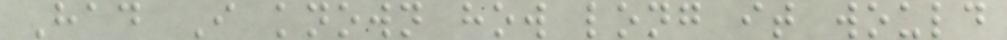Had I known how long it would
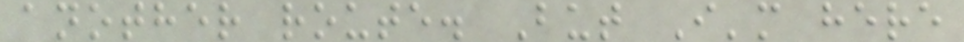another route. But I'm here
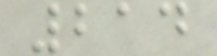214
